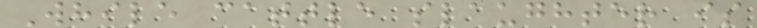While cattle slaughter is
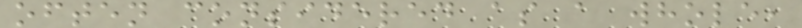often considered as a whole,
